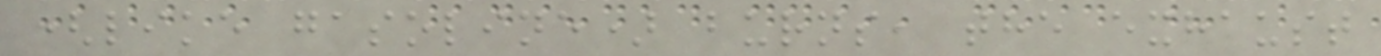(like gasoline) burns, the exhaust
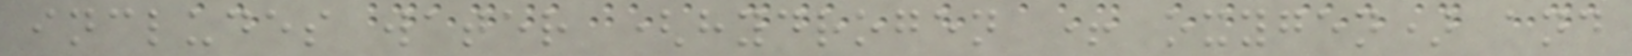includes water (hydrogen + oxygen) and
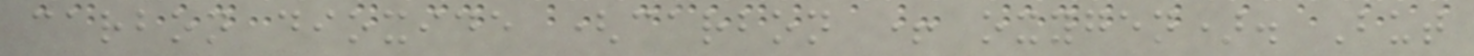carbon dioxide (carbon + oxygen). But
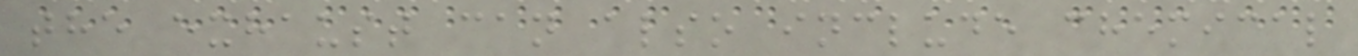the exhaust can also include chemical
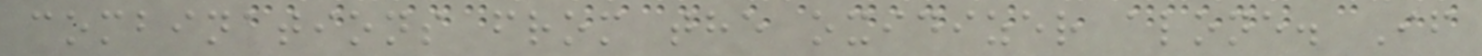combinations from the oxidizer alone. If
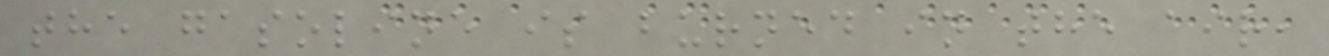the gasoline is burned in the air,
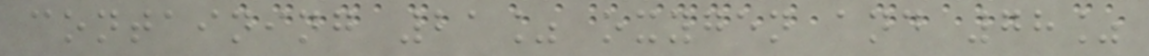containing 21% oxygen and 78%
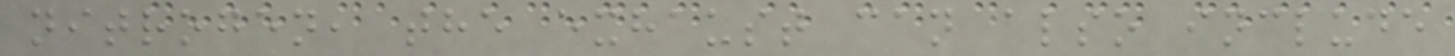nitrogen, the exhaust can also include
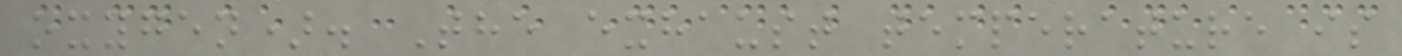oxygen). The exhaust temperature is
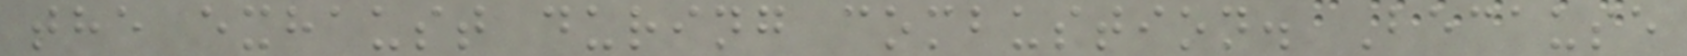the exhaust during combustion. Because
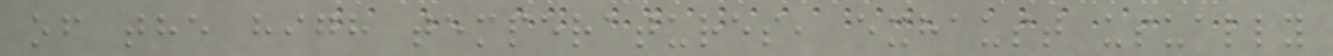of the high temperatures, exhaust usually
